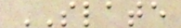SLATE
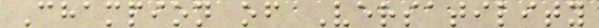Champion of Versatility
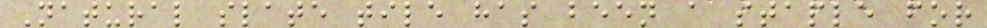Natural slate tile has been a staple for
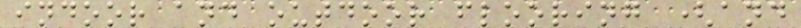indoor and outdoor flooring (and
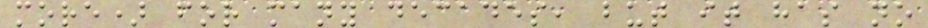more) for many decades, but it has no
